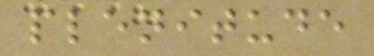plenitude
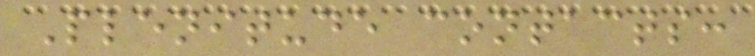Plenitude contacts:
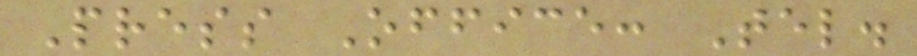Press Office: Tel.
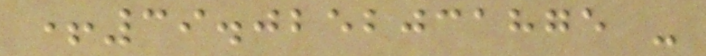+39.0252031875 -
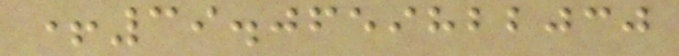+39.0659822030
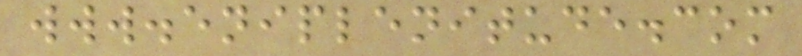www.eniplenitude.com
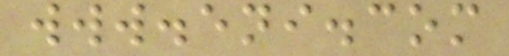www.eni.com
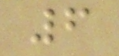6
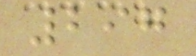297
